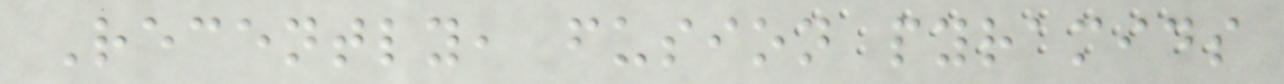Recently, fusion pyramids
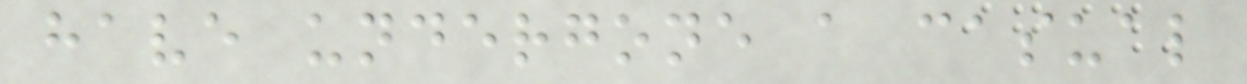have undergone a casual
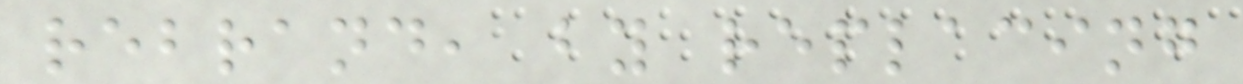rebrand, by replacing
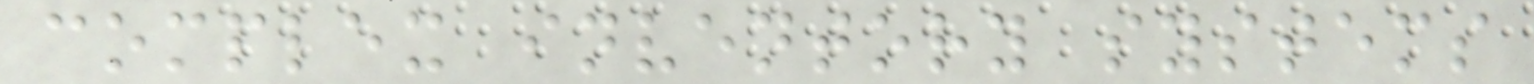complex inventory systems
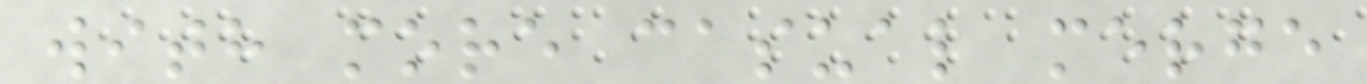with more casual merge
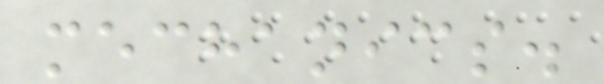mechanics.
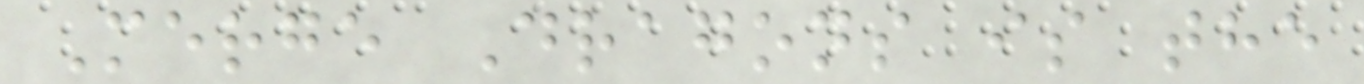Merge Dragons is the
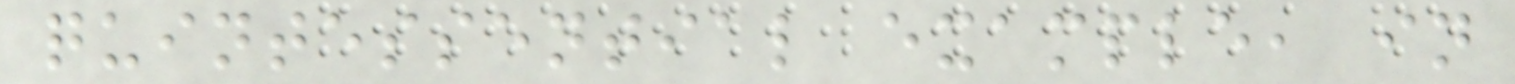quintessential example, in
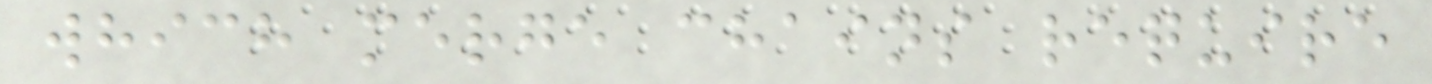which merge chains require
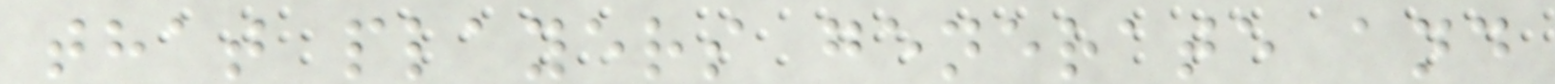that players generate and
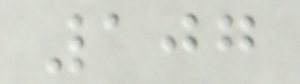107
